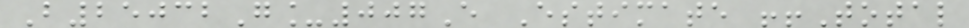B25032G_007E Estimate !!Total
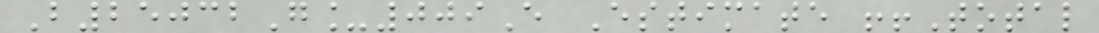B25032G_009E Estimate !!Total
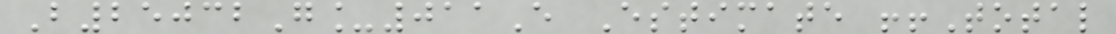B25032G_011E Estimate !!Total
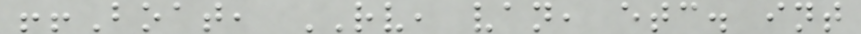!!Boat, RV, van, etc. int
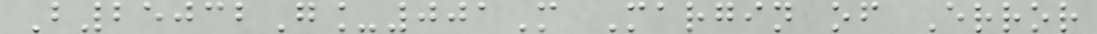B25032G_001M Margin of Error
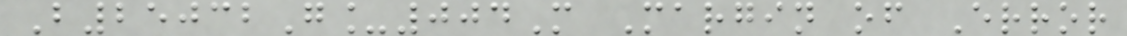B25032G_004M Margin of Error
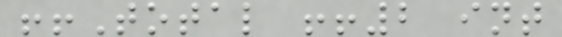!!Total !!2 int
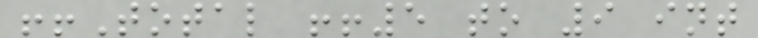!!Total !!5 to 9 int
